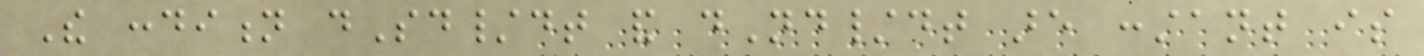The condition dSd/dt and dNd/dt are constant is
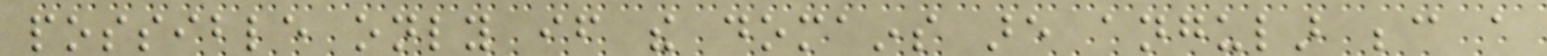possible only if the domains are angular because a
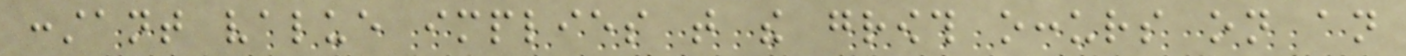constant value implies that the growth occurs on an
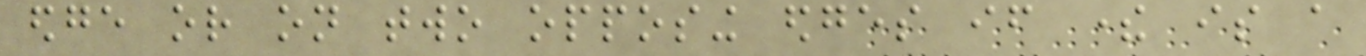edge or on two opposing edges if there is a
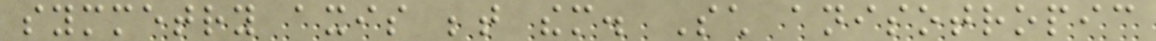symmetry axis between them. Such anisotropic
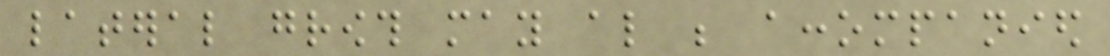lateral growth may also be accompanied
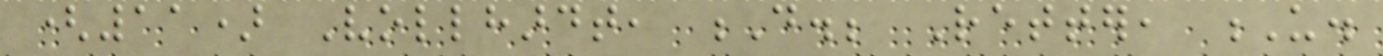(11) Vollhardt, D.; Retter, U.
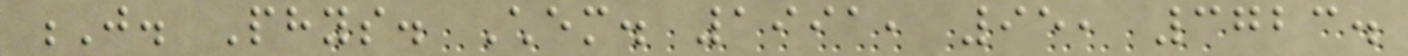J. Phys. Chem. 1991, 95, 3723.
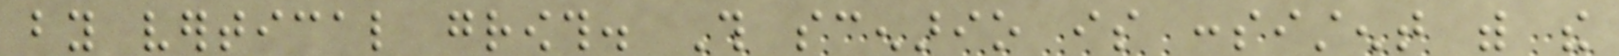by vertical growth. This scenario is consistent with the
